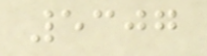5307
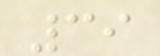39
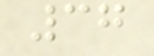37
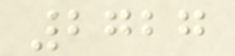2727
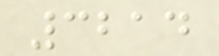3214
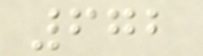672
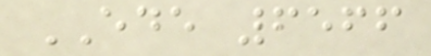EDE 6566
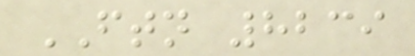FTN 8239
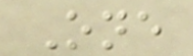One
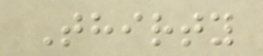Thirty
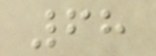68
